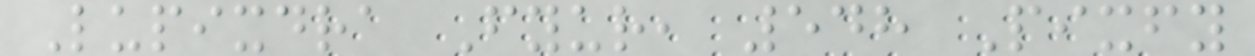Lupixdra Fyur, 548 Pixfy
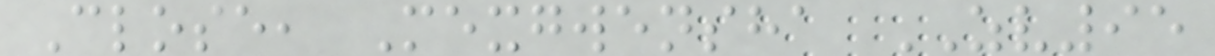Close, Mexgwensha ZV95
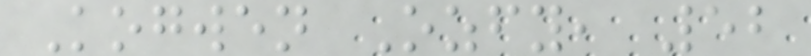Kogwen Ozfy, 52
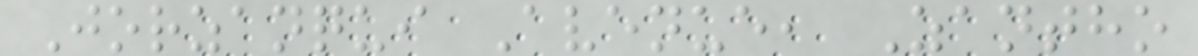Jorzanqui Avenue, Zantho
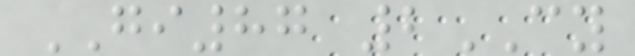GI87 2CY
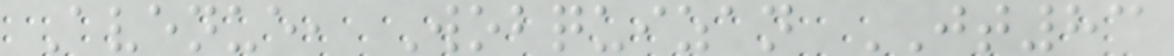Avenue, Wobquizan JT83
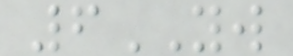6YW
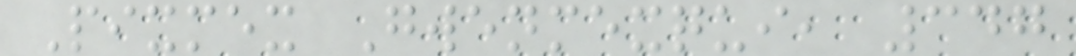Pixmex Gwenmexqui, 347
